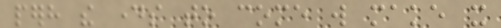perhaps the days to come will make it
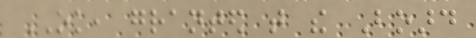OK, granted that the Board
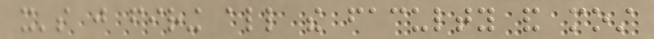it's just firing all the faculty and most
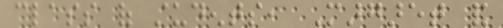class of students, Margaret and
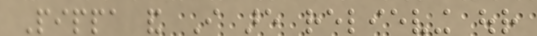Pippa and I are relieving our
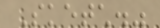Sketch."
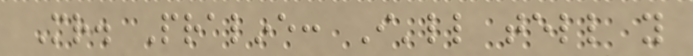Mr. Praline: I'll tell you
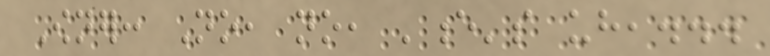Owner: No, no, 'e's uh,...
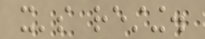it's resting.
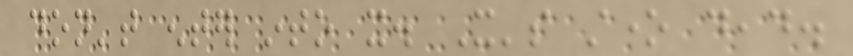don't enter into it. It's stone dead.
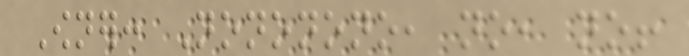Owner: Nononono, no, no!
